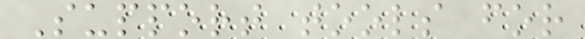Support tools for
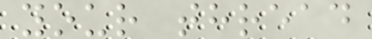your thread
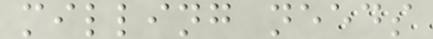milling needs
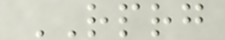RPRG
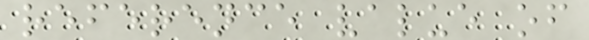reference value of
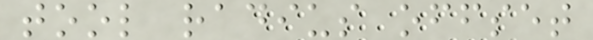tool radius offset
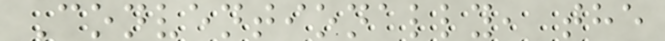Conventionally, the
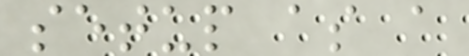setup as a
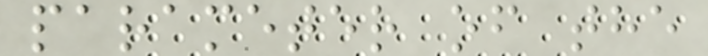parameter of the
